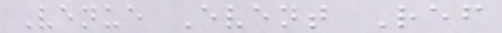Venue Event Ref
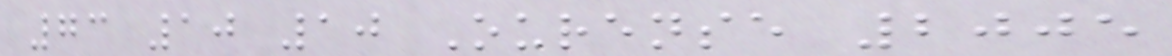73 10 10 Ourense 2005
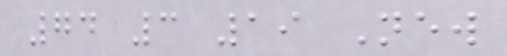74 3 19 New
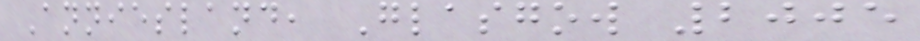Anniesland, Glasgow 2005
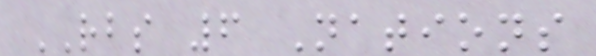RBS 6 Nations
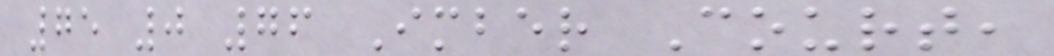75 0 76 Imber Court,
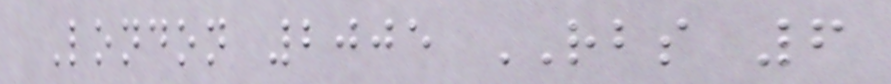London 2005 RBS 6
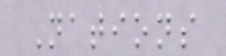Nations
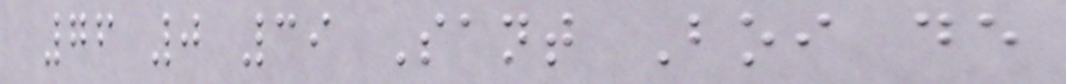76 0 39 Sant Boi de
